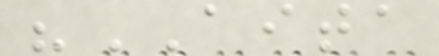"AITA
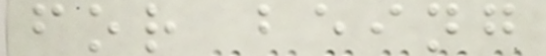for being
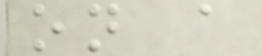on a
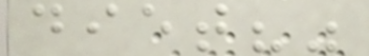diet?"
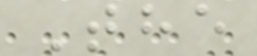The
